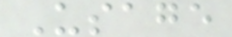Usage
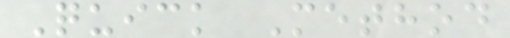Quick Method
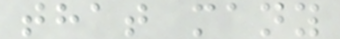that many
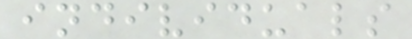individuals
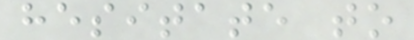hesitate to
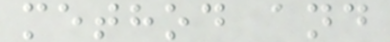method and
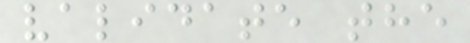validate the
